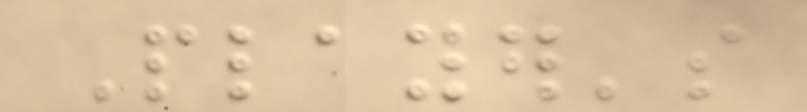Player's
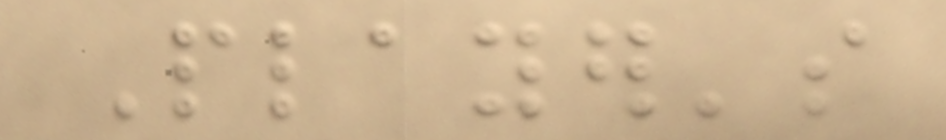Player's
